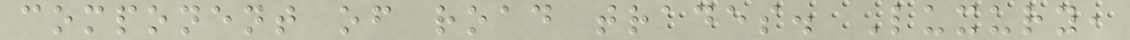component of road trades. Luxury,
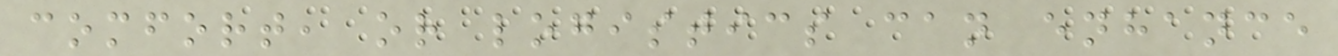comfort, or logistics can enhance
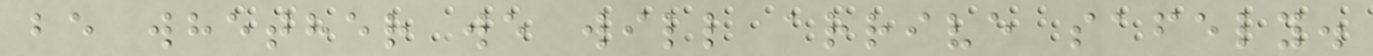be whether we will arrive safely.
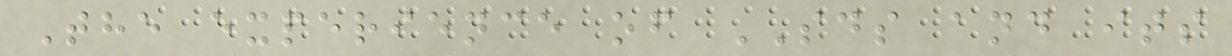The experience of SDS and its
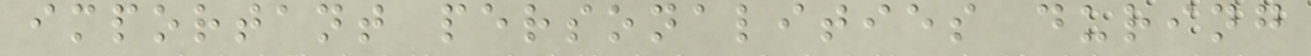important personalities during
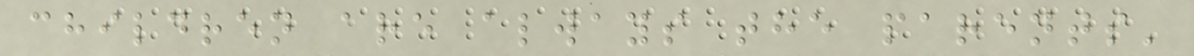children are always the parents'
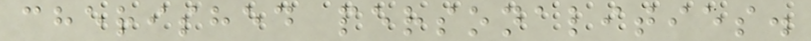cherished personalities.
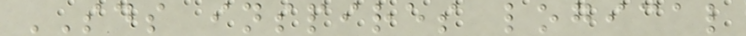SDS inspires logical
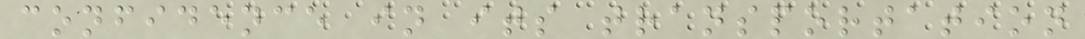confidence in its transportation
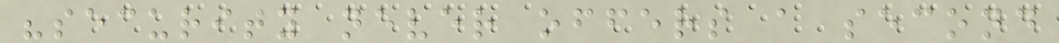"security never offers a second
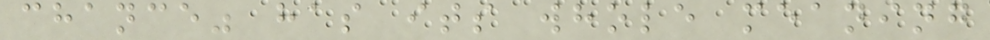chance" has its whole meaning
